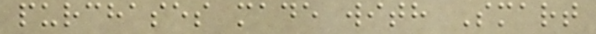purchases made with Smart
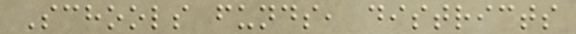Schools funds, districts
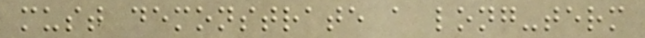must demonstrate a long-term
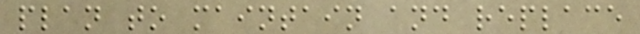plan to maintain and replace
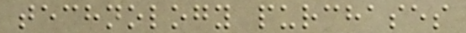technology purchases
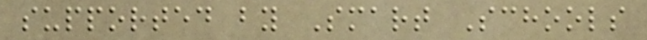supported by Smart Schools
